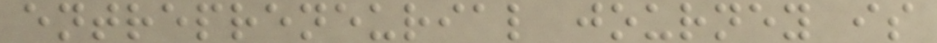entrepreneurial journey is
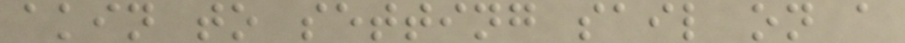akin to setting sail on a
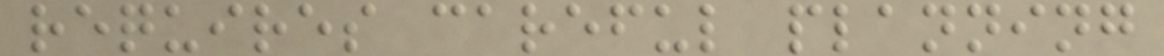requires careful planning
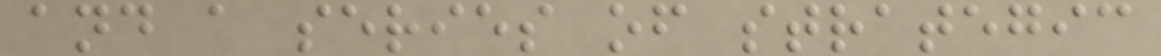and a series of strategic
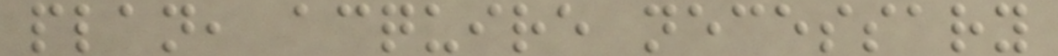plan, acquire necessary
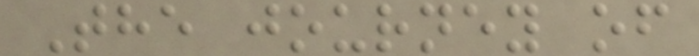The journey of
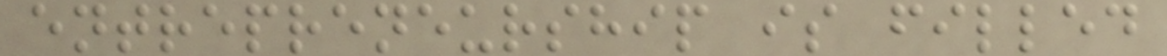entrepreneurship is filled
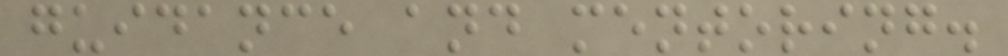guidance and mentoring.
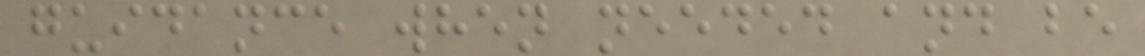guidance when needed and be
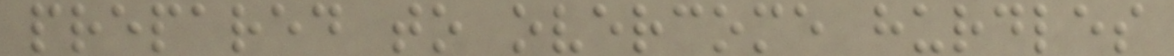prepared to overcome hurdles
